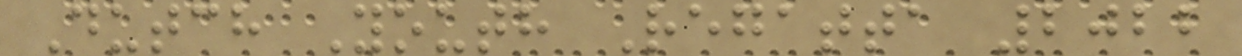Dutch Youth Regatta 2022
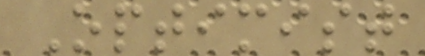Optimist
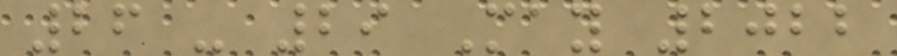26 - 29 May 2022
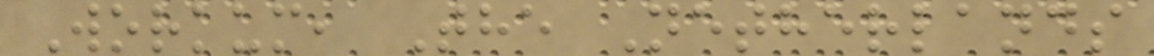Workum, The Netherlands
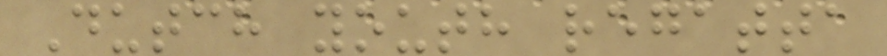Dutch youth regatta
